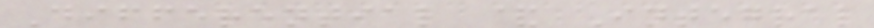Differential & Integral
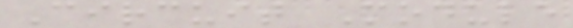Circuit Module
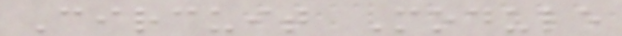Circuit Module
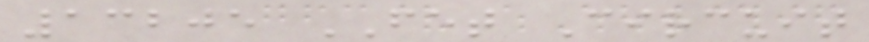13205 FET Circuit
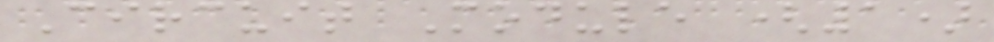Circuit Module (1)
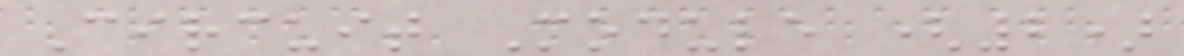Circuit Module (2)
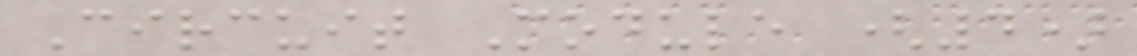Circuit Module (4)
